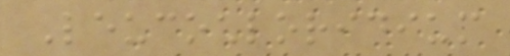Leucochloridium
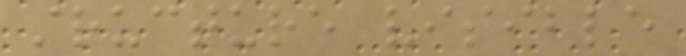structure visible
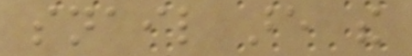snail are the
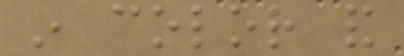in color and
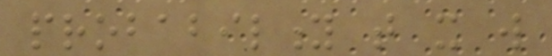probability that it will
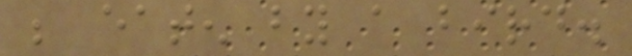be eaten by a bird.
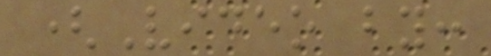(Video by:
